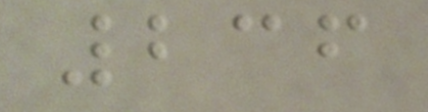236
